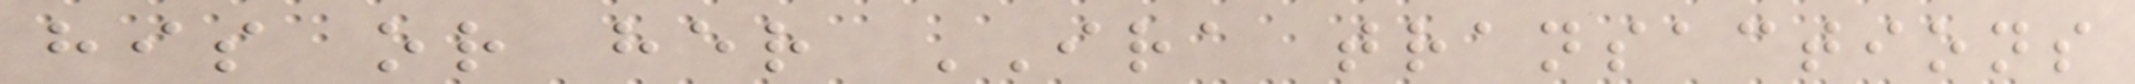his or her IRA transactions
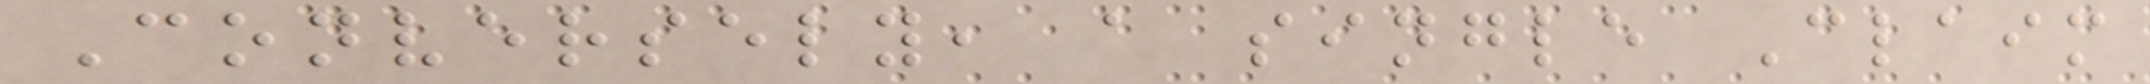Conversely, a single Claim
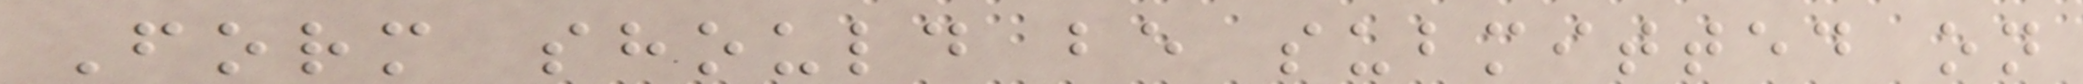Form should be submitted on
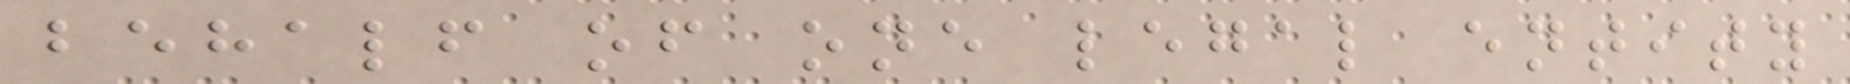behalf of one legal entity
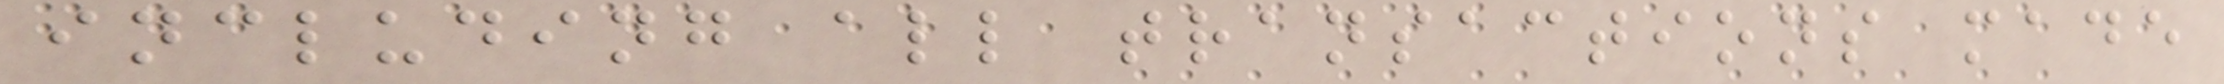including all transactions made
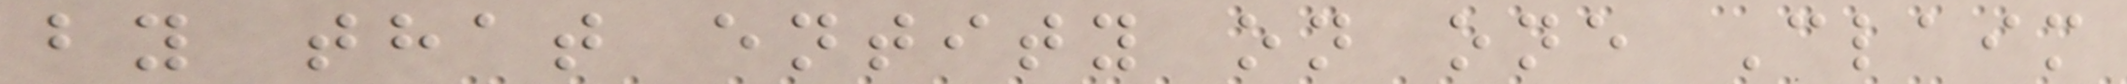by that entity on one Claim
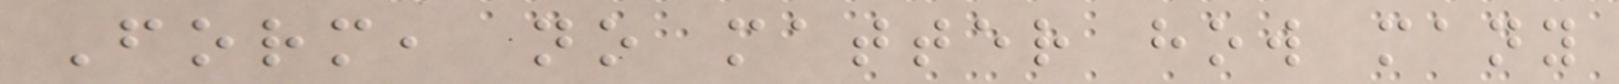Form, no matter how many
